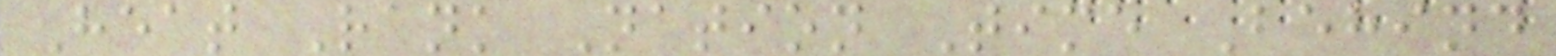Heat Rank Nation Time Behind
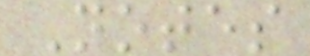Notes
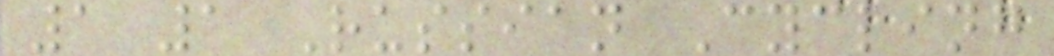1 1 Russian Cycling
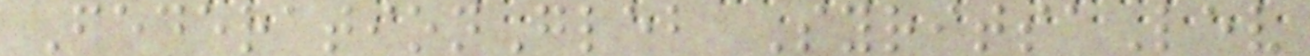FederationGleb SyritsaLev
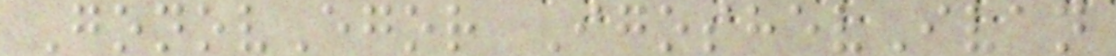GonovEgor IgoshevIvan
